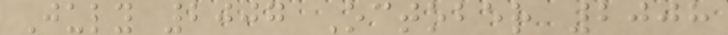July 2007 October 2008
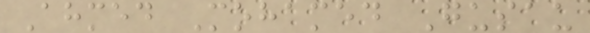Ahmed Mohamed Gusau
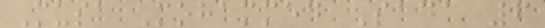Musa Mohammed Sada 6
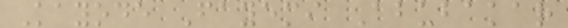Kayode Fayemi Abubakar
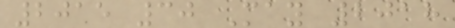2015 30 May 2018
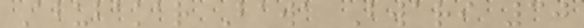Abubakar Bawa Bwari 30
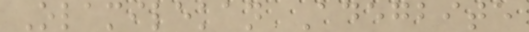Olamilekan Adegbite
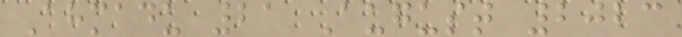Ahmadu 21 August 2023
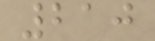210
